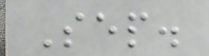Sep.
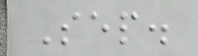Sep.
